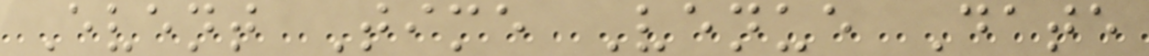Event Time Venue Date
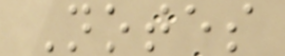Notes
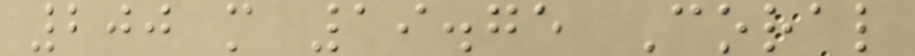200 m 19.75 Coral
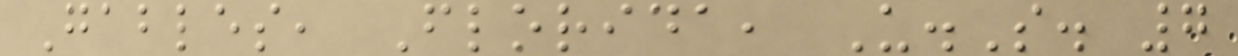Gables, Florida, U.S. 7
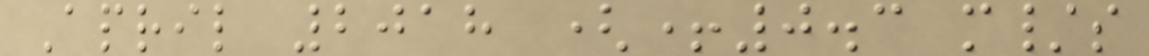April 2018 (+0.3 m/s
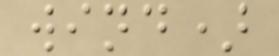wind)
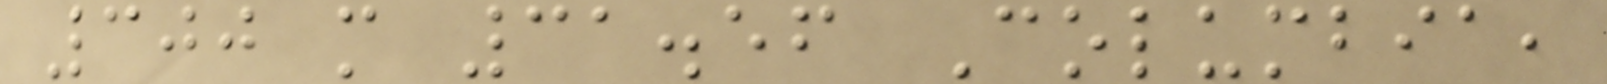300 m 31.56 Columbia,
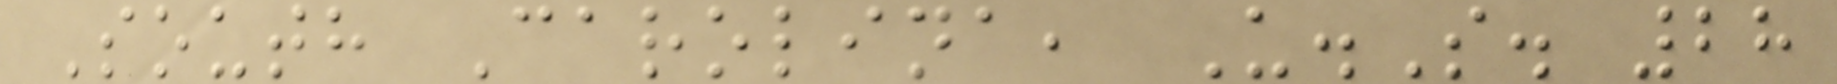South Carolina, U.S. 28
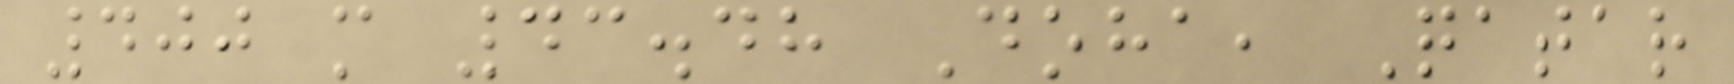400 m 43.48 Doha, Qatar
